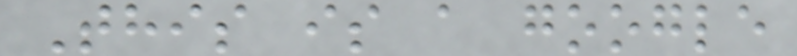This is a google
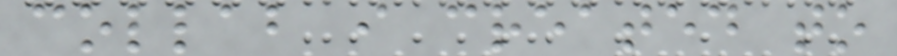collab i created to
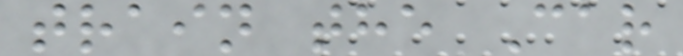train the Car
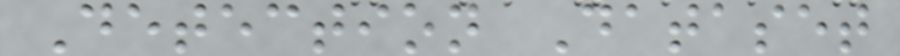Detection Dataset
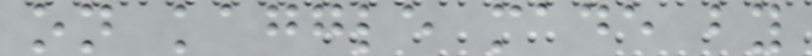on kaggle made by
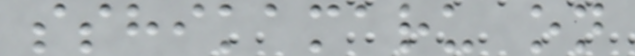sshikamaru on
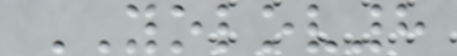YOLOV8
